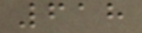618
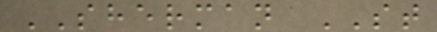SHERMAN ST
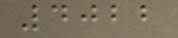4022
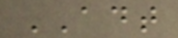ADT
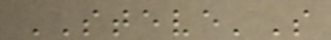STEVE'S
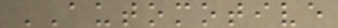AUTOMOTIVE
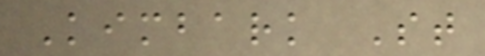Kimbark St
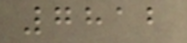7812
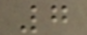7
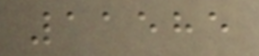11585
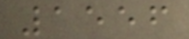1556
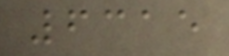6315
